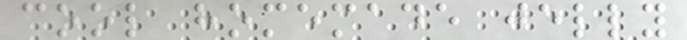cool homemade jelly
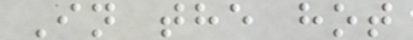In the hot
